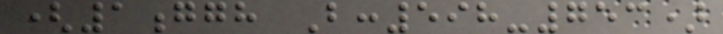(1ggh B:598-753)
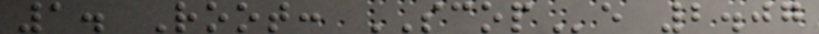1. Root: SCOPe 2.07
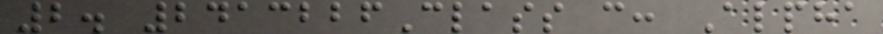2. 2413226Class c: Alpha
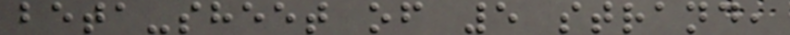beta-sheet of 5 strand,
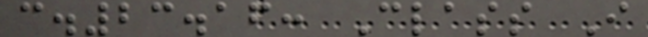c.23.16: Class I
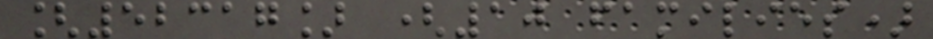[52317] (10 families)
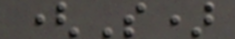(S)
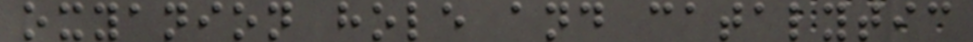oxyanion hole and catalytic
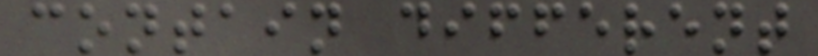contain different
